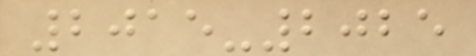2015-2025
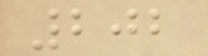202
